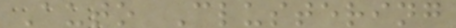Auto Clustering
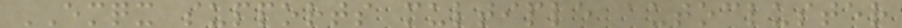EMQX supports multiple autocluster
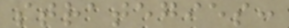strategies:
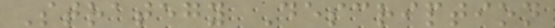Strategy Description
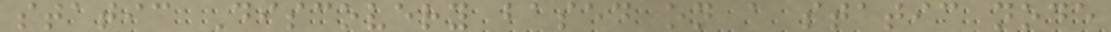static Discovery based on a static node
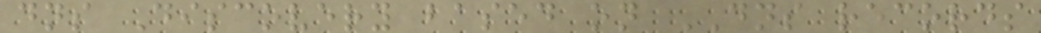dns Discovery based on DNS records
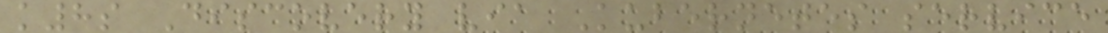k8s Discovery via Kubernetes service
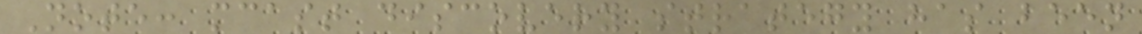Note: mcast discovery strategy has been
